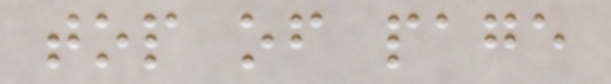top of page
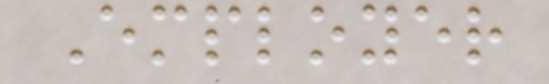Employer
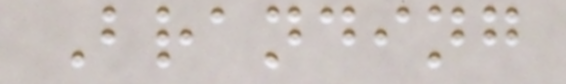Branding
